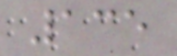135
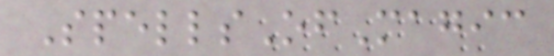SpellsOfMagic
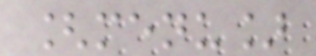[menu]
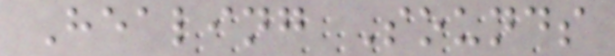Healing Sounds
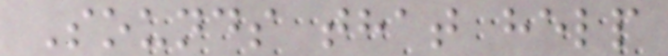Sounds that help
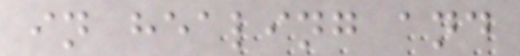in healing and
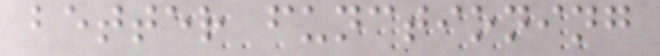better functioning
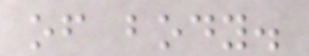of body.
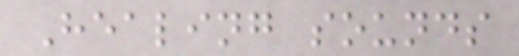Healing sounds
